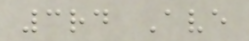3rd Ave
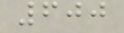600
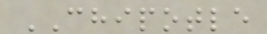CHIPOTLE
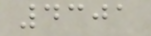4301
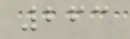263
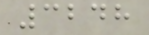3248
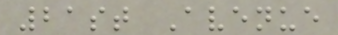21st Avenue
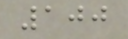100
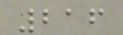216
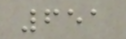651
